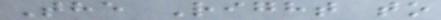The Right to
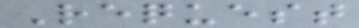Request
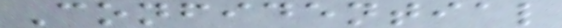Confidential
